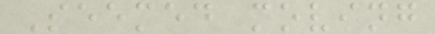Seemed moving
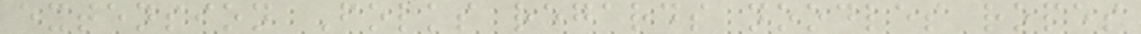extension Folks regards noodles ropes
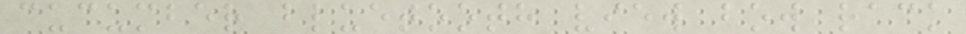cucumber bluetooth view bow rack
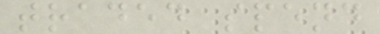traded spend
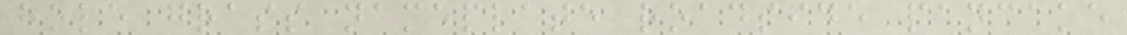hole grass nameplate roadside pancake
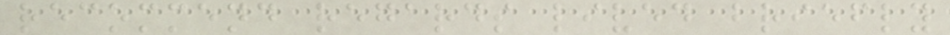recommend regards lived briefly
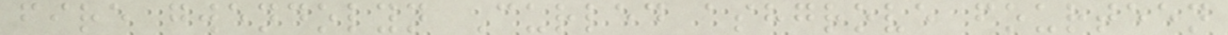fire gwendolyn Curled ashgrove fourteen
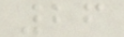26
